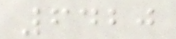6420
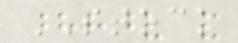STOCK
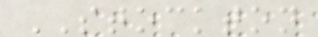STOCKTON
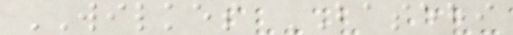WILKES BASEHI
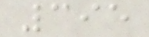395
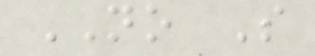NO S
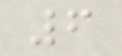6
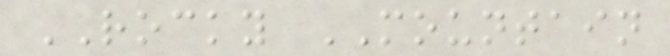ROCKY MOUNTAIN
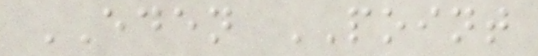EDEN POINT
